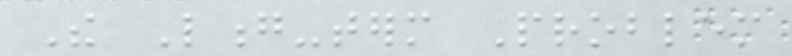The Long-term Problem
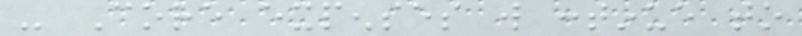- Core expenses will continue to
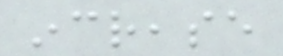increase
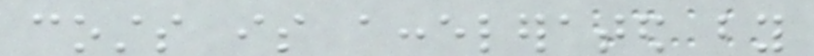costs is accelerated by
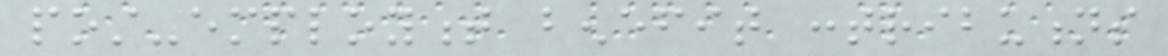post-employment benefit contributions
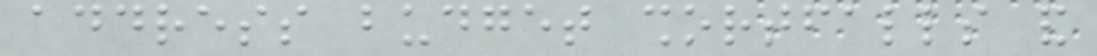address budget shortfalls and
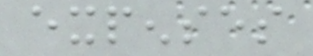expenses
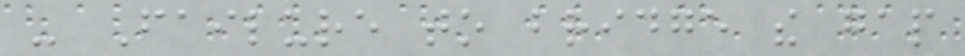- Failure to bridge the gap
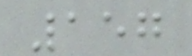157
